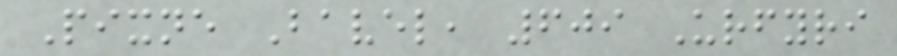Pixne Bavel, 609 Urfyri
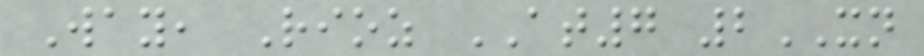Way, Rioz AT7 2XN
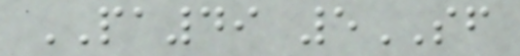PA49 5SF
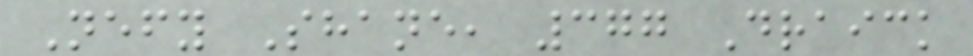Nefy Shane, 377 Draick
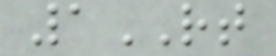1RT
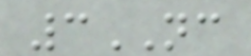3NC
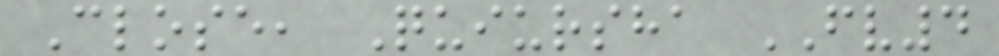Close, Quiursha FV4
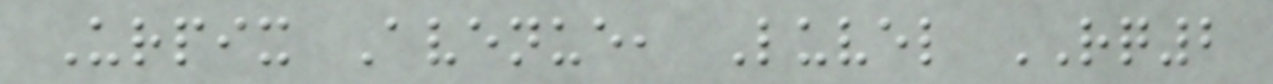Urpix Avenue, Luvel RQ2
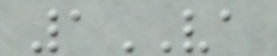1VA
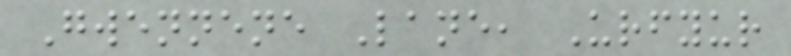Gwennene Lane, Urfyur
